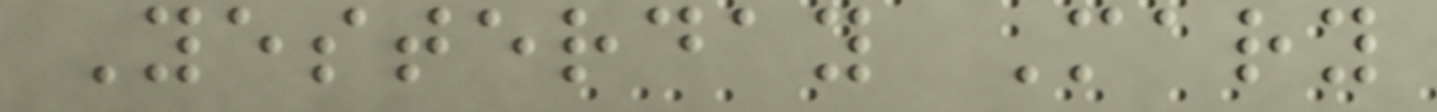Yesterday Mary
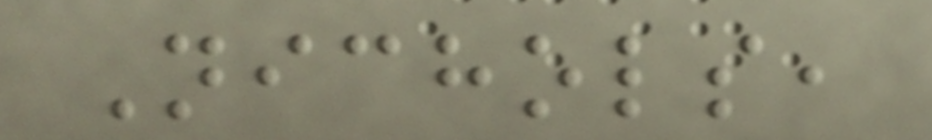Nichols,
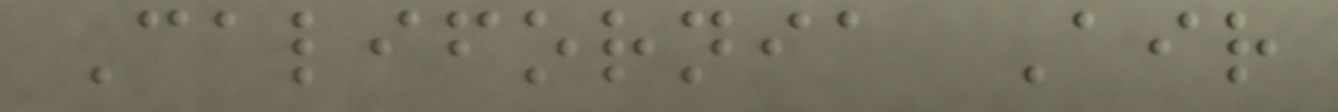California Air
